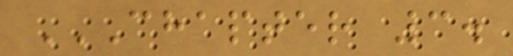CHAPTER 3.
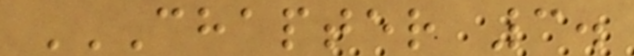CHAPTER 3.
